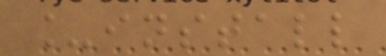_install
